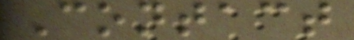Contact
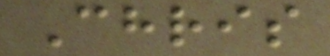Chris
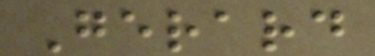Gerard
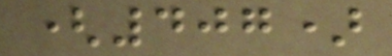(407)
